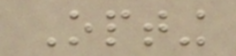Opting
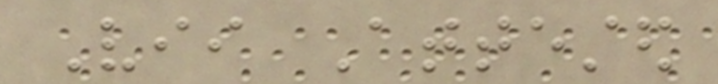Vii Attested
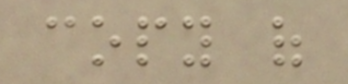copy of
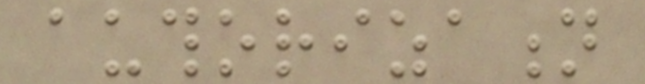authorization
